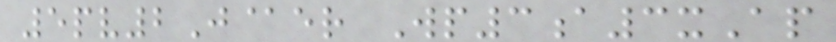5pv2J@er Wp3a3xAp
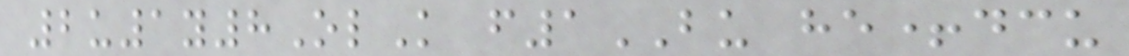2u1y8OlK f1BU he+dcu
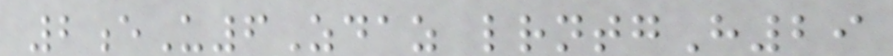2eU6Zdaz lrntgH29
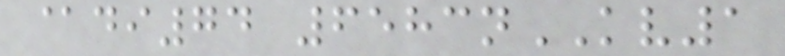@di74 6583nKV1
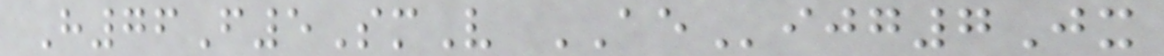H76F5SmV AEijg7Jx
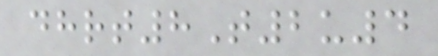dhrt8T2u4
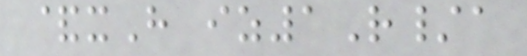&xH iz1R/a
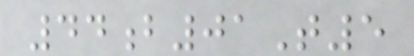44b01T5
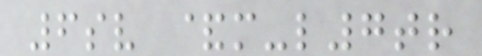6sv &m-l7tr
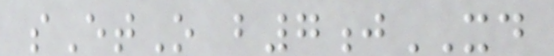sEtO b7jXD
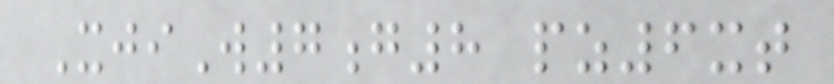XjiW7g8 pz6xt
